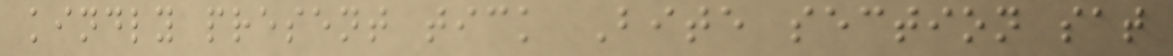kindly present tick Bite section sat
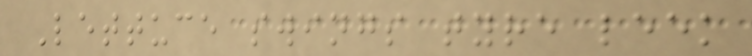Lettuce swings tyre leek
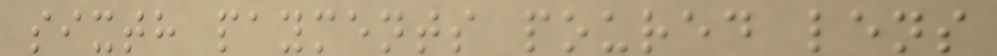sixth payments poured lens
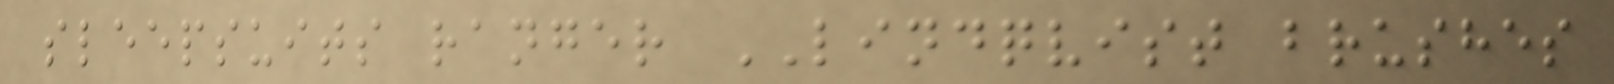sleepsuits ranger LINDQVIST brushes
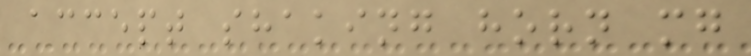accept shaking horn mg
